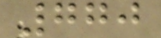770
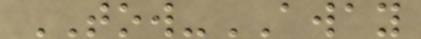TOW-AWAY
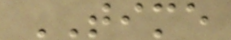TIME
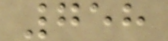758
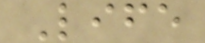Life
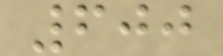600
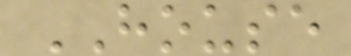HOUSE
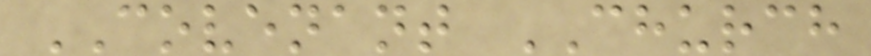COVENANT CHURCH
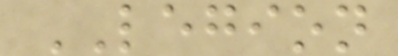LEGION
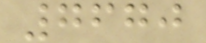7670
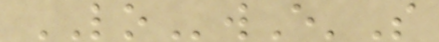LOwE'S
